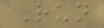Run
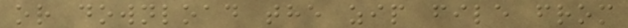or download the zip file from
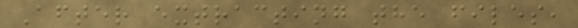After extracting the files,
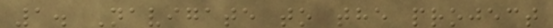1. Navigate to the project
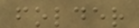folder
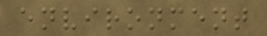environment
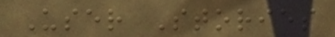User Stories
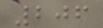206
